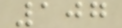107
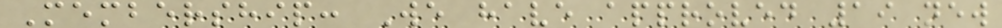Membership: We have approved 19 new
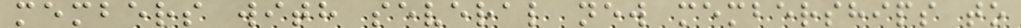members with several new memberships to
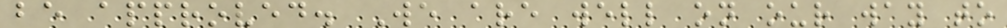be approved. We are well on our way to
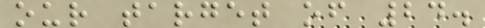our target of 24.
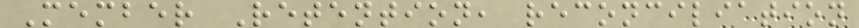Member Retention, reconciliation
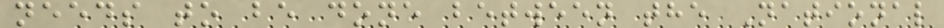needs to be done between the National
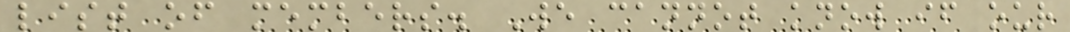list of members. We cannot know if our
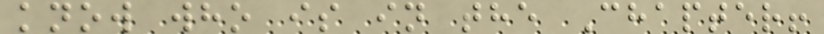know who is in the Chapter!
